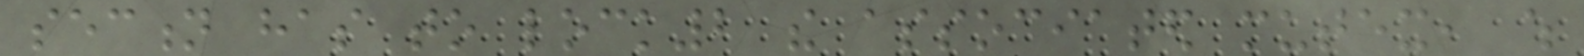section has to lock2 the associated mutex, which
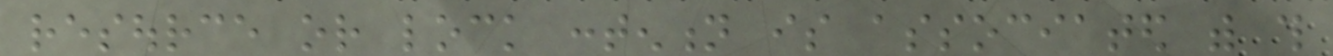resource or lock contention is associated with this
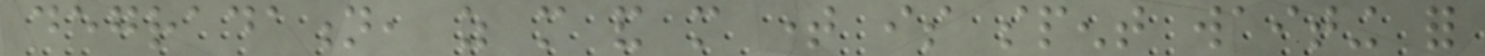degradation, as more and more time is spent waiting for
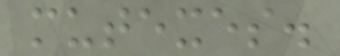mutexes.
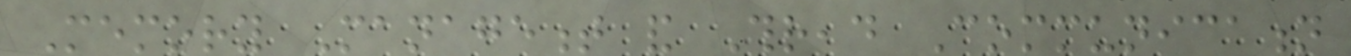Memory Management and Thread Communication
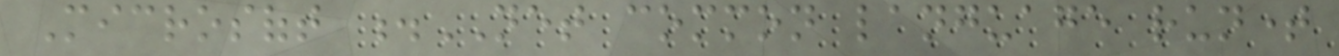Microsoft .NET common language runtime
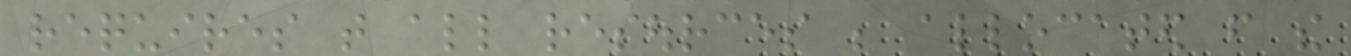requires that all resources be allocated from the
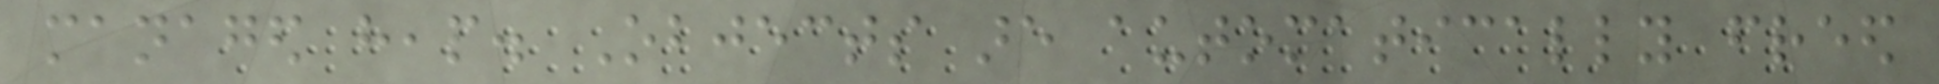managed heap. Objects are automatically freed
